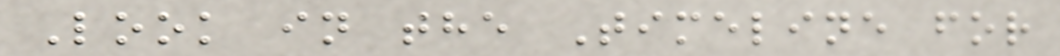Look in the Timeline for
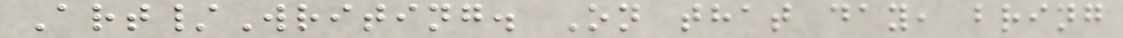Art/Writing. On that day, bring
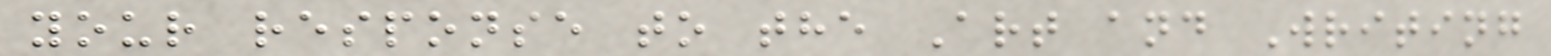your response to the Art and Writing
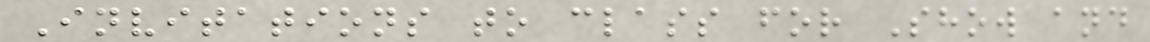Invitations to class for Show and
